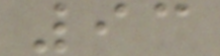93
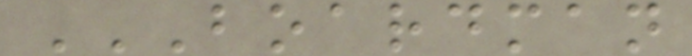BOARDMAN
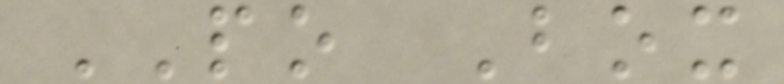PO Box
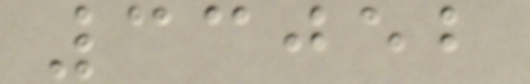33052
